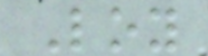Loy
